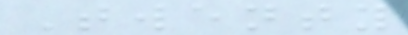Twenty
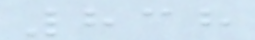838
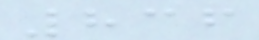836
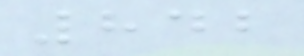842
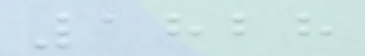1828
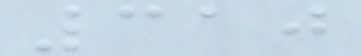310
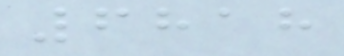6818
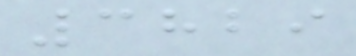3829
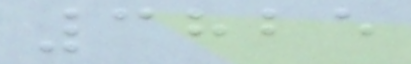3825
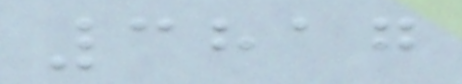3817
